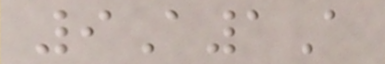9A1A
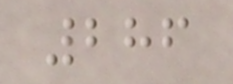286
